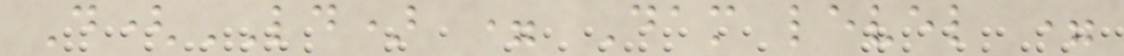D(LD) = Dam level =
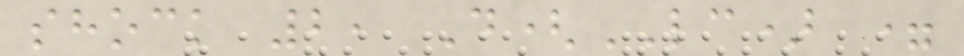shock 2, D(LC) =
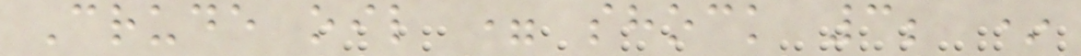Crude oil = shock 3; *
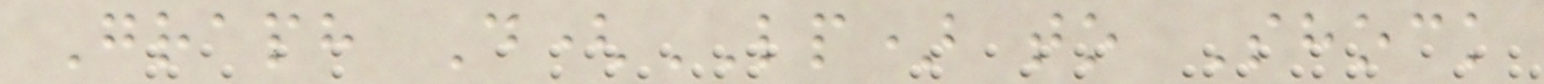Graph D(LP) to Shock
